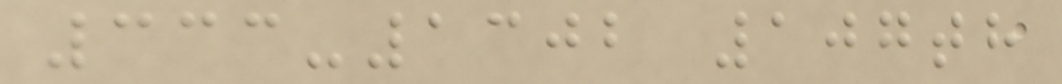333-1302 107th
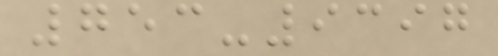753-9397
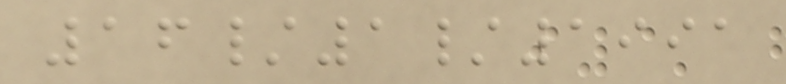16/1/1991
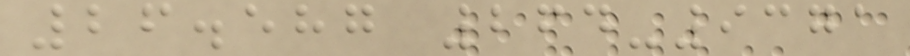26.587 264-9371
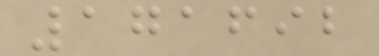171692
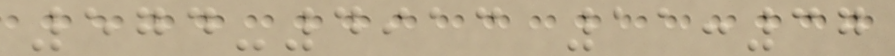574-4913 11:37
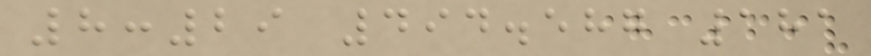8:29 494.587 181
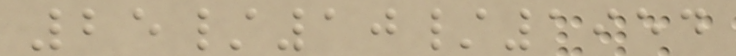25/10/1954
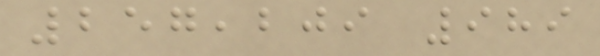257,209 989
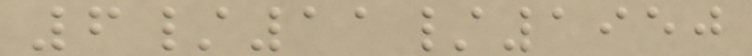6/11/1950
